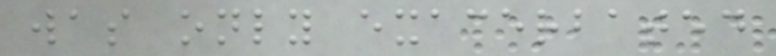was only exacerbated
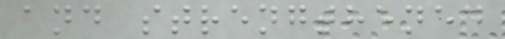and strengthened
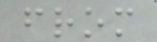from
